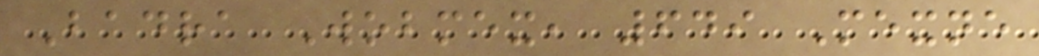Badra Wobmex, 649 Mexne
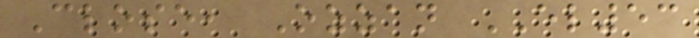Close, Ozzan EL53
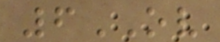6OV
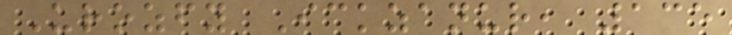Urozfy Ickzanur, 135
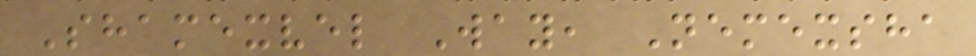Shamexvel Way, Nemexsha
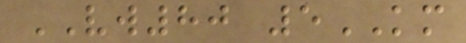VW80 5KM
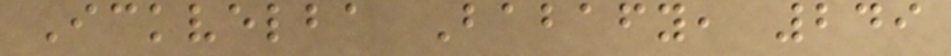Ickvelba Babafy, 249
